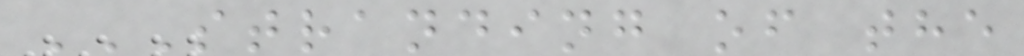STRANDING OF THE
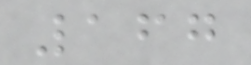167
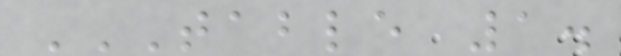TABLE 1.
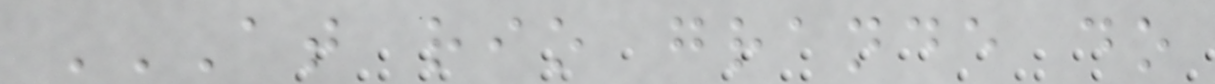AT RIO GRANDE DO
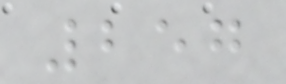257
